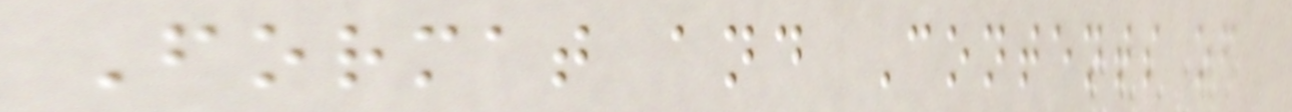Format and Contents of
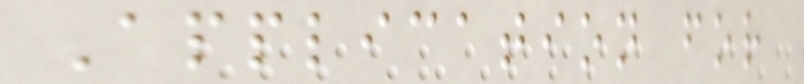Application for
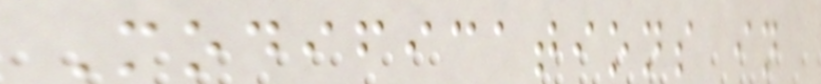Modifications in
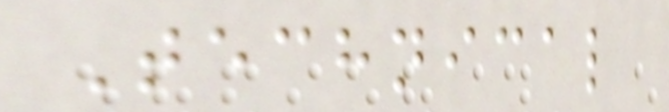Technical
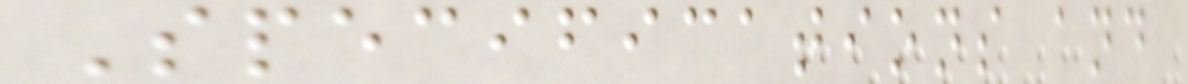Specifications and
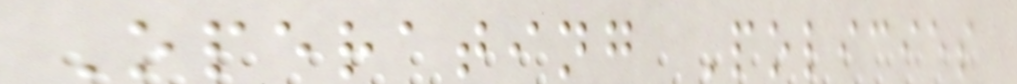Operating Policies
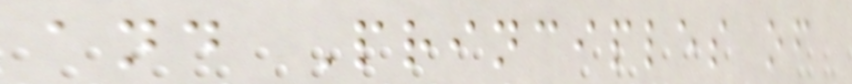and Principles of
